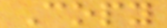Copy
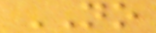NO
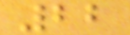22
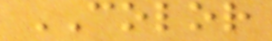COLOR
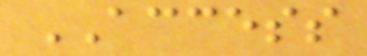ACCESS
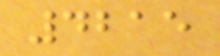4215
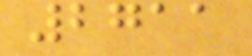2711
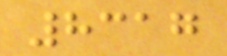8317
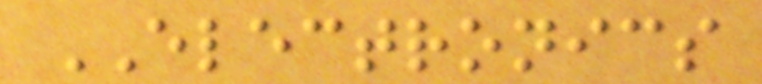ELECTRONICS
